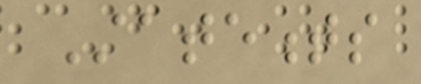Statements
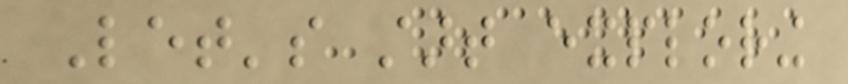Let's start exploring
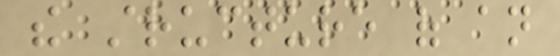the structure of an
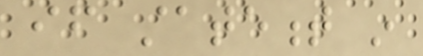if statement in
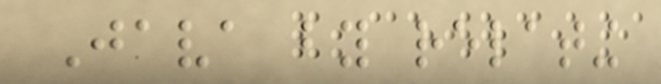Java by relating
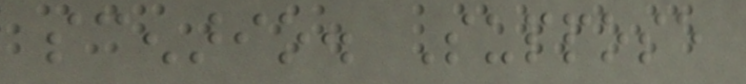scenario. Suppose
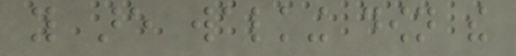you are walking down the
